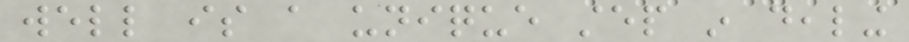well is a unique step in dealing
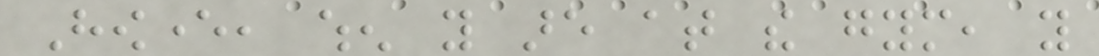However, when you are at the gym, you
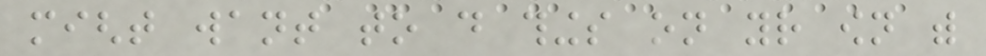might want to do things on your own with
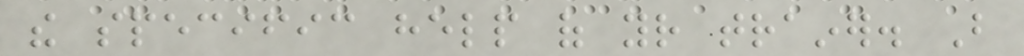the specific help of your trainer. But
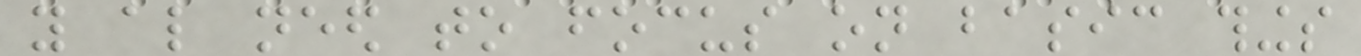you also need to focus on basic things
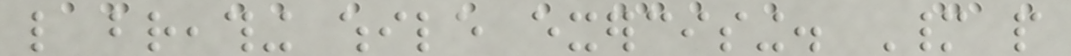like breathing while exercising. Many people
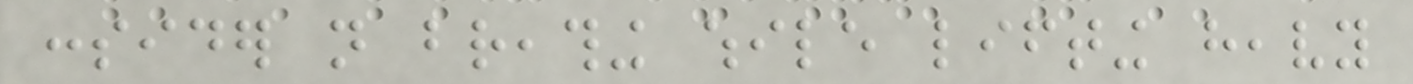consider not breathing while lifting heavy
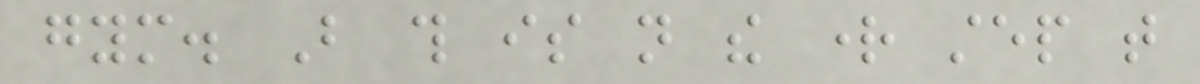gym. But this is not the right step that
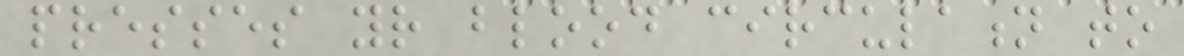presses your blood circulation to
